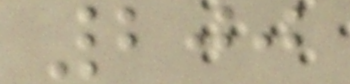200
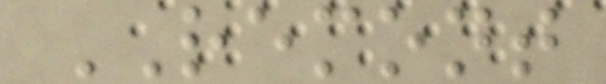REMONT
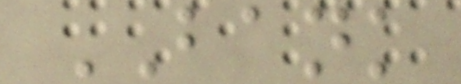BANK
